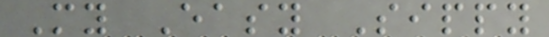My Easy Sippy
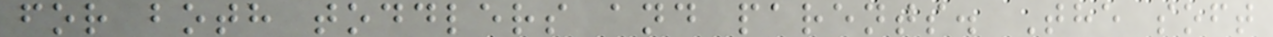for both toddlers and parents. The soft
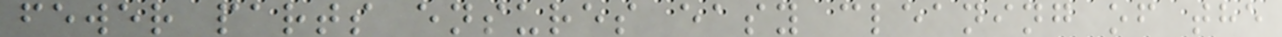fewer parts ensures easy cleaning of the
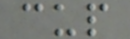cup
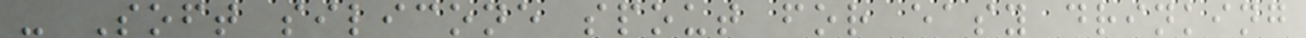- Soft silicone spout for easy drinking
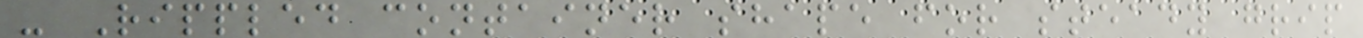- Rippled container shape for steady grip
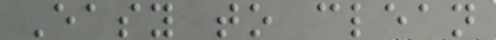Easy to clean
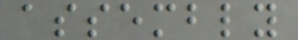assembly
